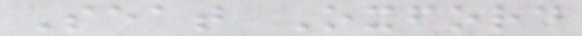Seat Oxford
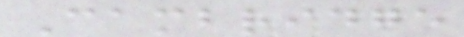Cambridge
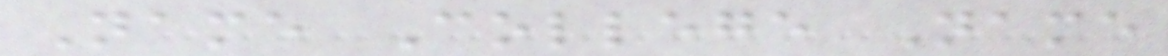Name College Name
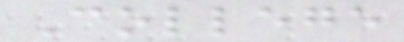College
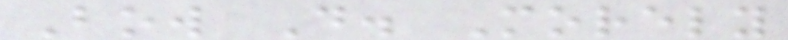Bow D. Morely
